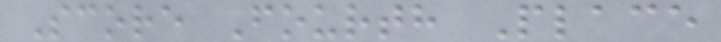Score Fourth Place
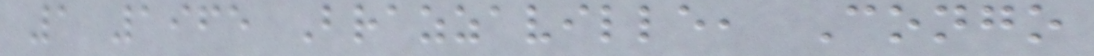1 1965 Brazzaville, Congo
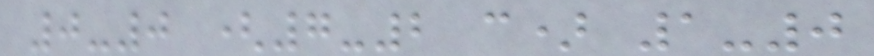0-0 (7-2 c) 1-0
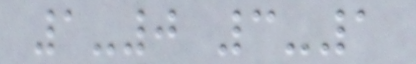1-0 3-1
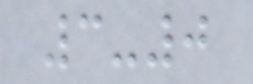3-0
